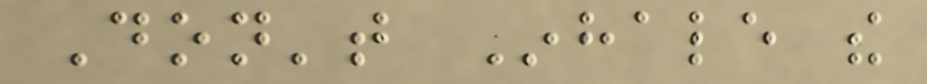Don't Inhale the
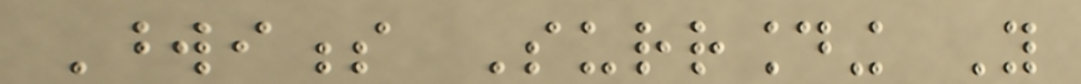Wordiness Surrounding You
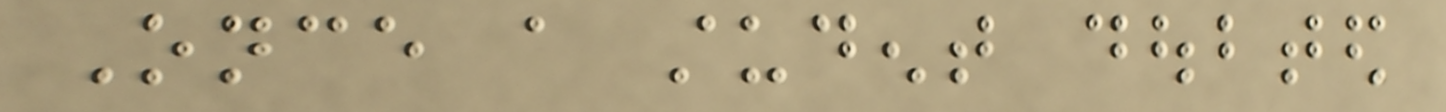Once a student doubted
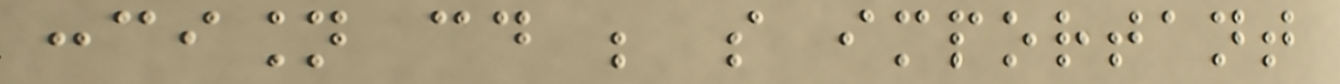concision could be so important
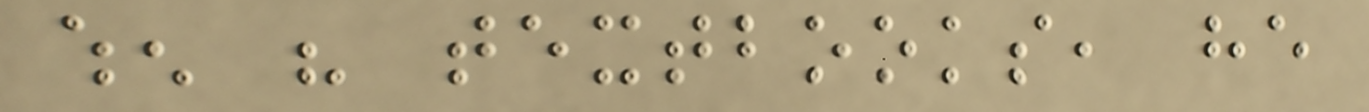when his textbooks, he
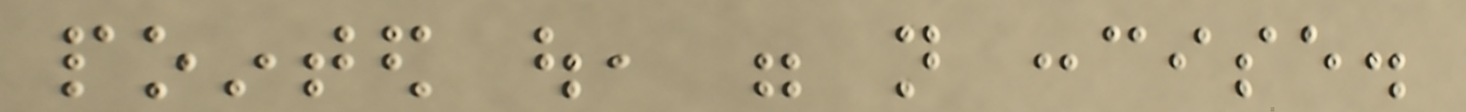pointed out, were not concise.
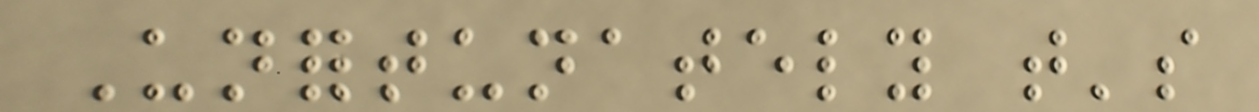Unfortunately that's
